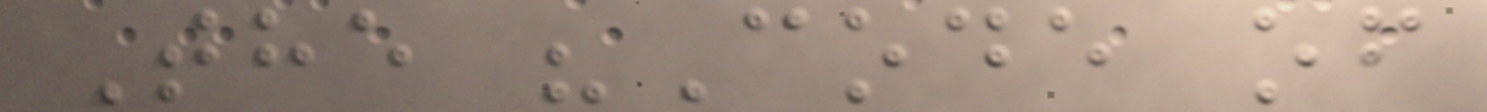The "Code of
